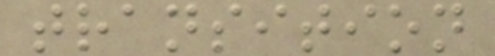transition
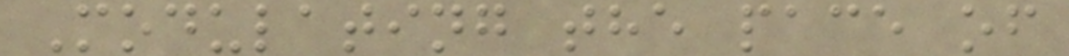Modulating the pace of
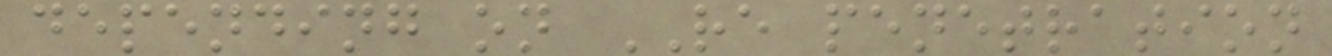depending on RE penetration
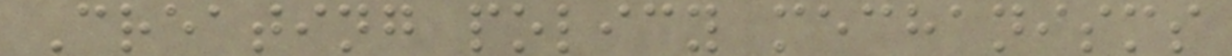Creating policy mechanisms
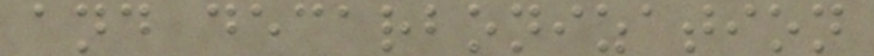and decarbonization
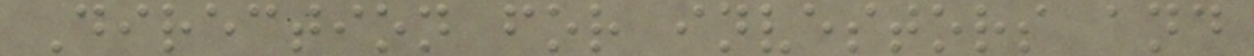Direction for investors and
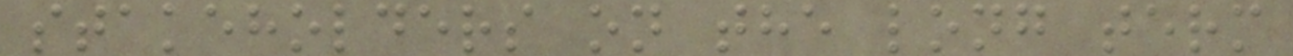stakeholders on the long term
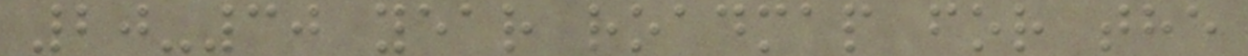20-30 year roadmap for the
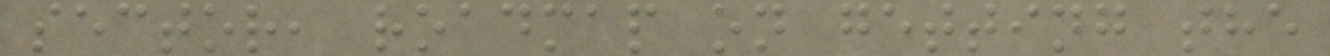sector, roadmap on getting the
